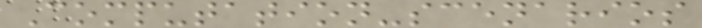Computation-scenarios
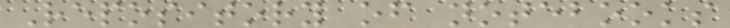Repository of notebooks
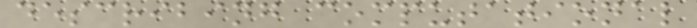describing computational
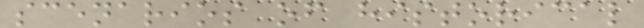scenarios of historical
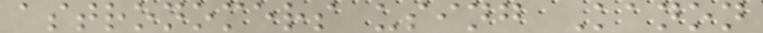astronomers using Kanon
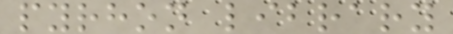pyrhon library
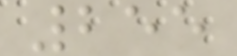255
